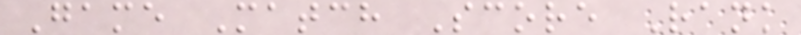Game Match Score Rank
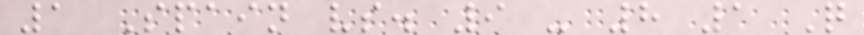1 Spain vs. 9 - 8 1 Q
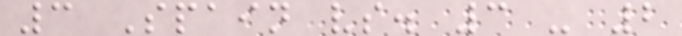3 Spain vs. 3 - 2
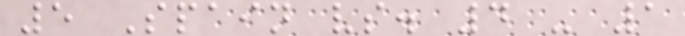5 Spain vs. 4 - 1
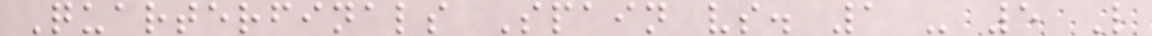Quarterfinals Spain vs. 1 - 5 L
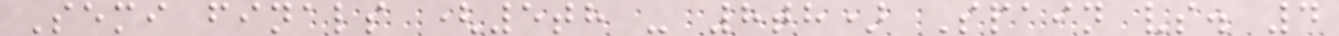Semi finals (5th - 8th) Spain vs. 4
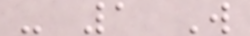- 1 W
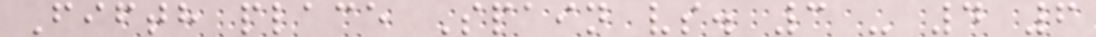Fifth place Spain vs. 3 - 4 6
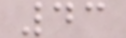43
